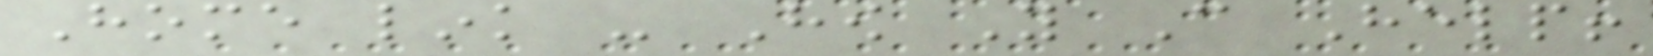Home link - How You Can Help!
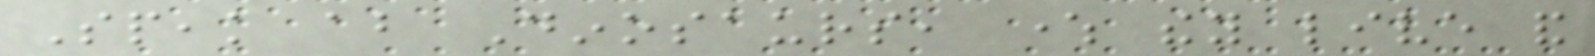Speak about Dinosaurs, where they live and
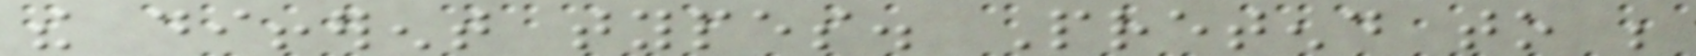the different types. Pretend to be
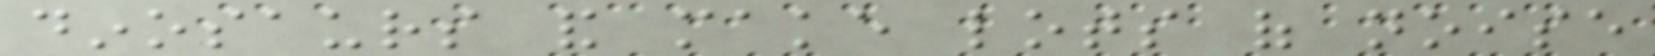dinosaurs and make lots of noise
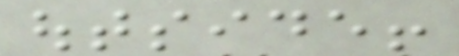outside!
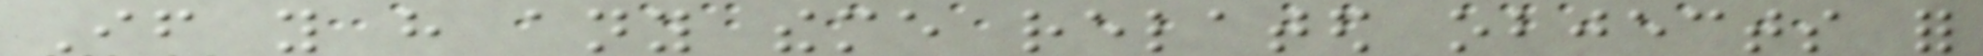If you have any theme related objects for
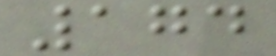174
